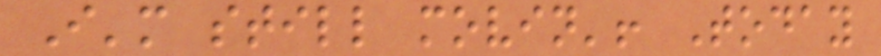I'm still movin'! Today
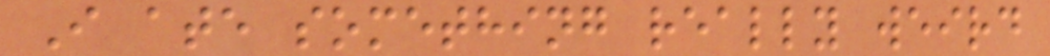I ate something really weird
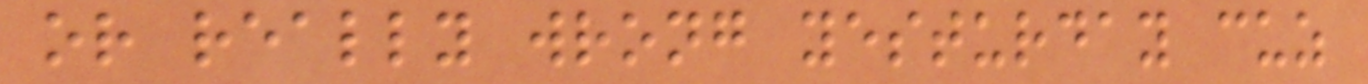or really wrong yesturday cuz
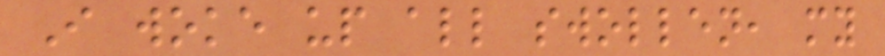I woke up all swollen, my
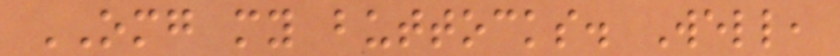OMG my buttocks. Well,
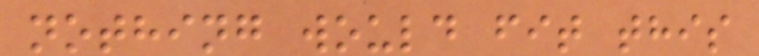nothing would fit this
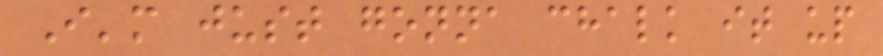I'm just gonna chalk it up
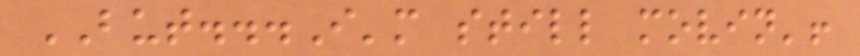BUT...I'm still movin'!
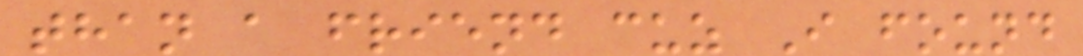than a friend cuz I found
